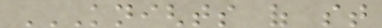KNIGHTS OF ST
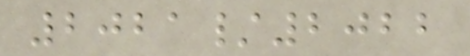2021/2022
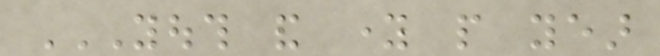YOUTH AND YOUNG PEOPLE YEAR
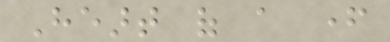Heart of a father
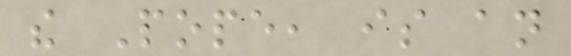the Pope, is an
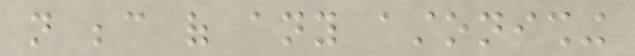not because of any astonishing
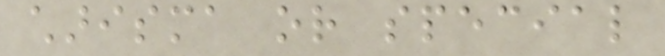charisma or special
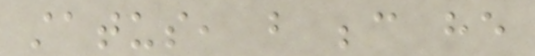status, but because he
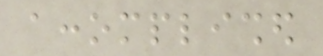accomplished
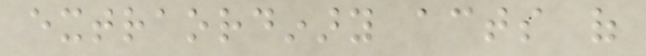extraordinary acts of
